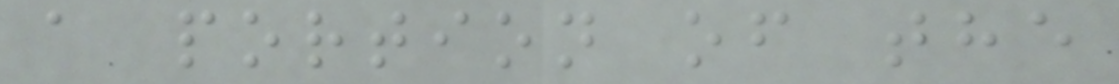a portion of the
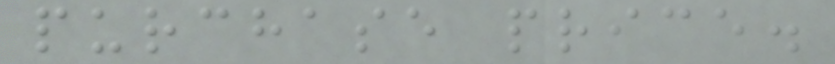purchase price.
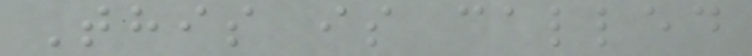This is called
